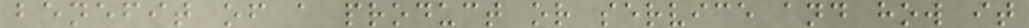benefit of a product or service and how it
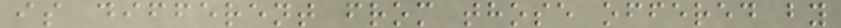is different from those offered by
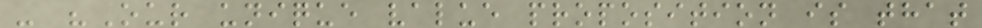- "Our unique value proposition is that
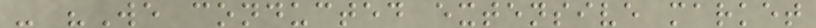- "We conducted extensive market
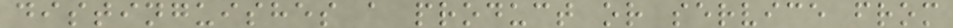distinguishes a product or service from
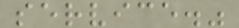service."
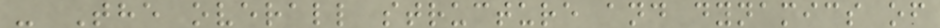- The overall structure and dynamics of
